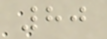80
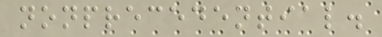nonprecedential.
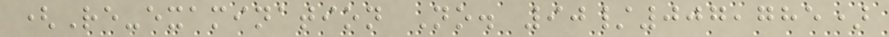(Re-examination No. 90/007,785)
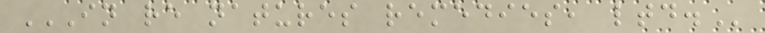IN RE NATURES REMEDIES, LTD.
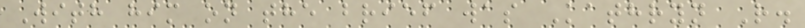With him on the brief was Kathryn R.
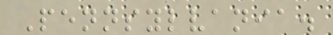Pennsylvania.
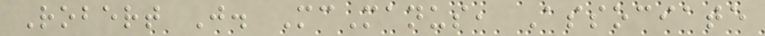Robert J. McManus, Associate
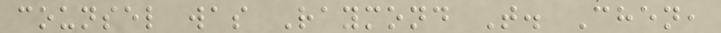counsel was Raymond T. Chen,
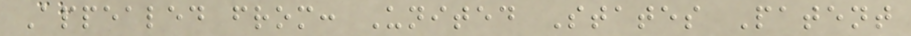Appealed from: United States Patent
